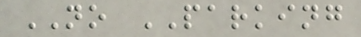NO PARKING
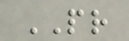PR
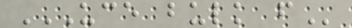UCE BULK F
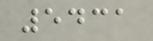5431
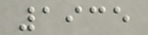1935
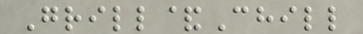Grill&Chill
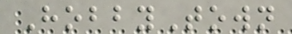HobbyTown
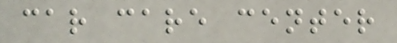car care center
